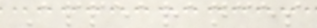Appearances
